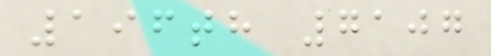196th 7107
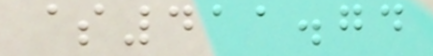$411.74
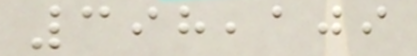398,109
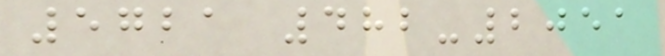5721 482-2051
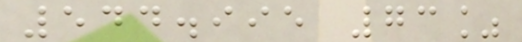544.995 73%
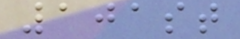101st
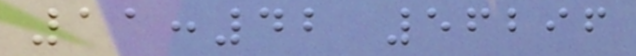11:42 56296
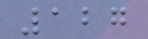127
